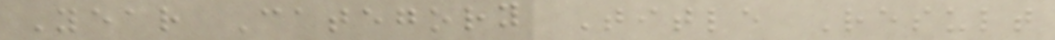Year Category Title Result
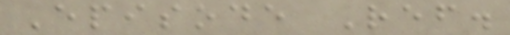Episode Ref.
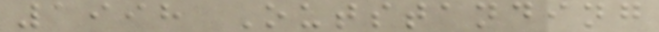1998 Outstanding
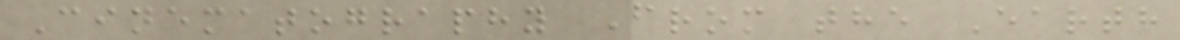Cinematography From the Earth
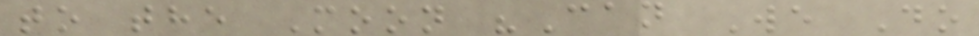to the Moon "Can We Do
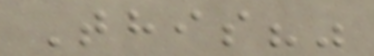This?"
